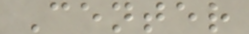Center
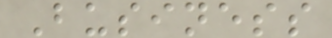Business
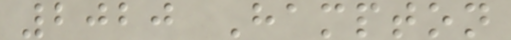2020 Hampton
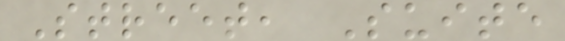Street, Suite
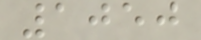1050
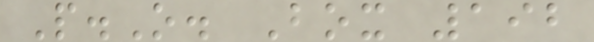P.O. Box 192
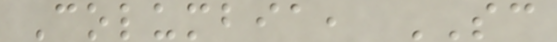Columbia, SC
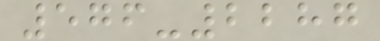576-2287
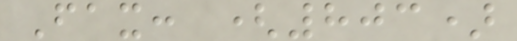Fax: (803)
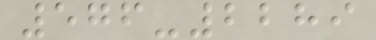576-2289
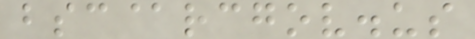bsc@rcgov.us
